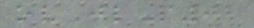ovJlP02
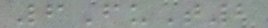6FuT2
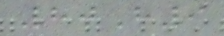80H9
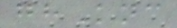ghKnc
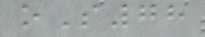oS78
